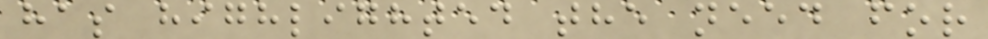has highlighted the need for
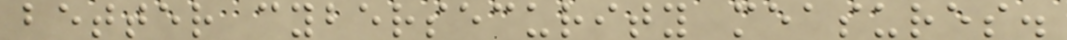better cybersecurity measures.
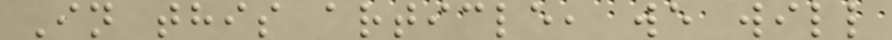In this article, we will
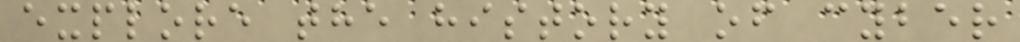explore the history of cyber
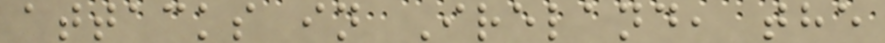attacks in Ireland, the
